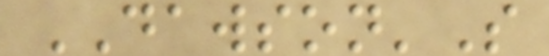DAWSON'S
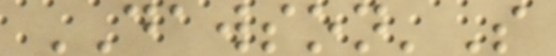DAWSON'S
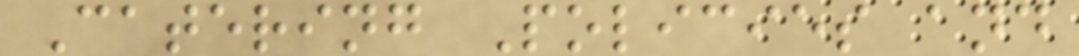Catering Policies and
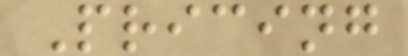Pricing
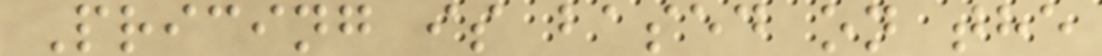Pricing is based on the
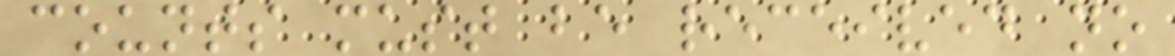counts must be received no
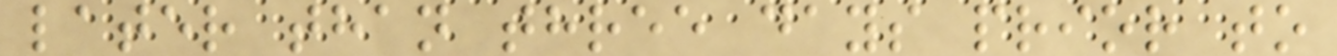later than three days prior to
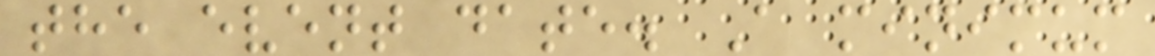the event date. A minimum
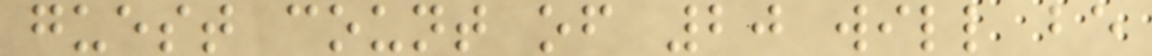guest count of 20 will be
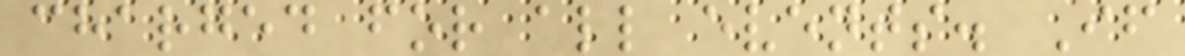charged for all events. If
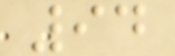94
